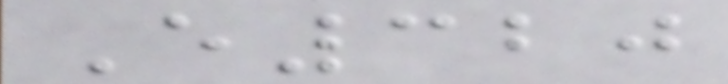E320
